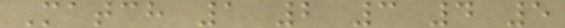Match 1 2 3 4 5
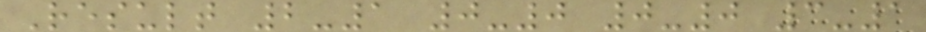Result 2-1 0-0 0-0 3-1
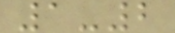1-2
